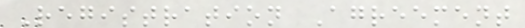Registration Agreement
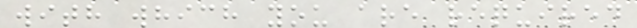with which you are required
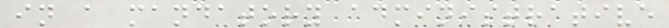in a mandatory administrative
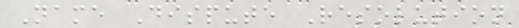Name Dispute Resolution
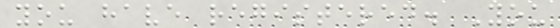you have registered. You
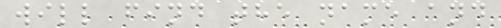will find the name and
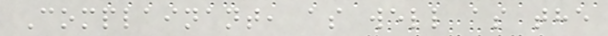Complainant, as well as the
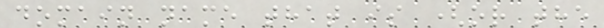domain name that is (or the
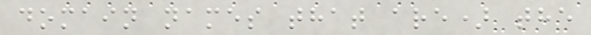domain names that are) the
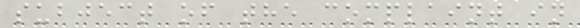subject of the complaint in
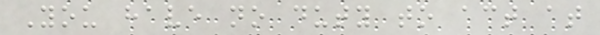You have no duty to act at
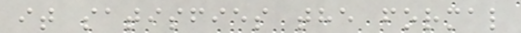it satisfies the formal
